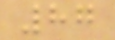87
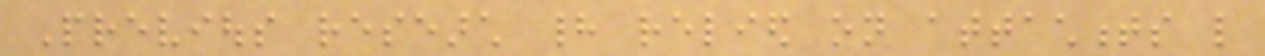Previous research had relied on attachments like
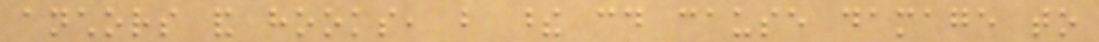anchors and hooks, but these could cause damage to
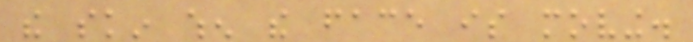the skin when the face is moving.
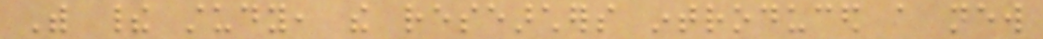With their study, the researchers introduced a new
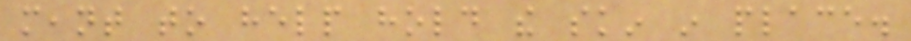meant to help hold the skin in place.
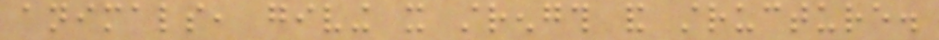animals, giving it strength and structure.
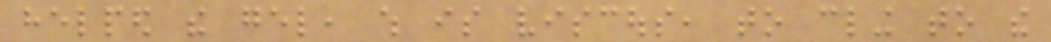helped the gel, which is viscous, to cling to the
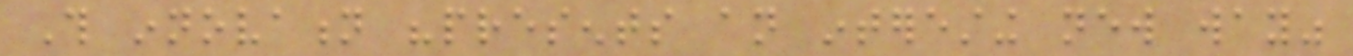This innovation "presents an interesting new way"
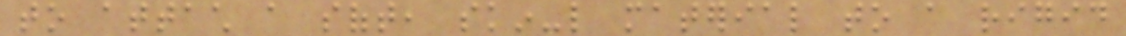to attach a soft, skin-like material to a rigid
